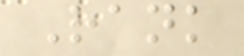Rank
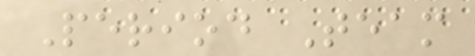Period Team
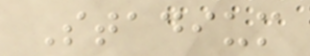Stadium
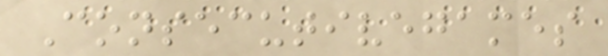Consecutivegames
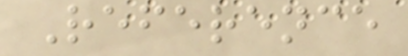Reference
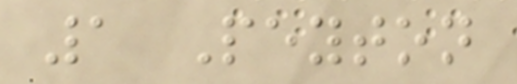1 Peyton
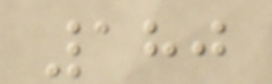180
